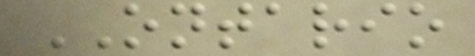ONTARIO
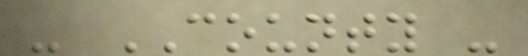- COUNTY -
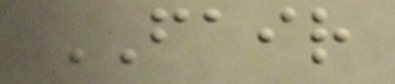FAIR
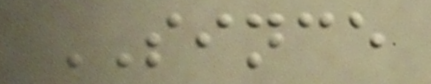SINCE
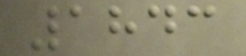1843
